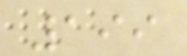199
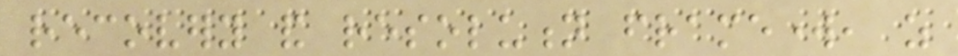recovery and resolution framework, as
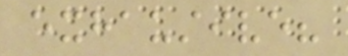exhaustive?
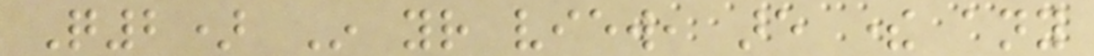Q2) In your view, are there any
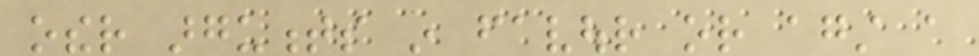other arguments in favour or against a
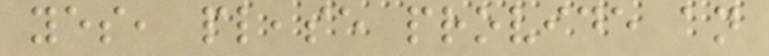yes, please provide an
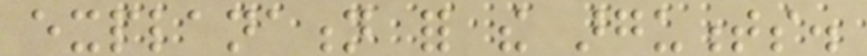explanation for the arguments.
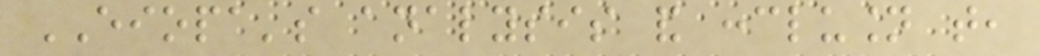EIOPA's analysis and conclusion that,
